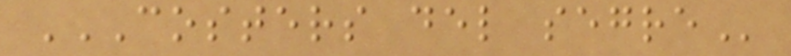COSTERS DEL SEGRE
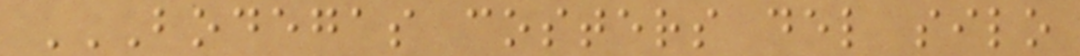BODEGAS COSTERS DEL SILO
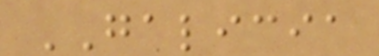GALICIA
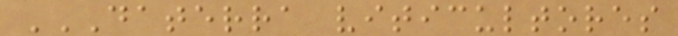DATERRA VITICULTORES
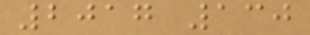2017 130
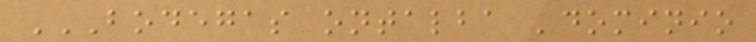BODEGAS ONTALBA 'DOMINIO
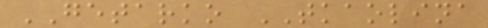GETARKO TKAOLINA
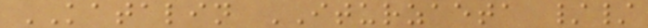KATALIN ITURZAETA //
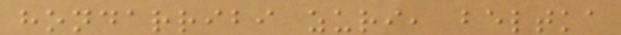hondarribi zuri, beltka
